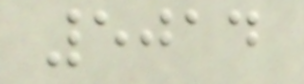5014
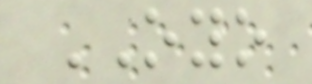OYO
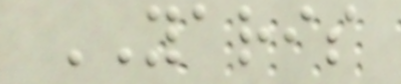YARIS
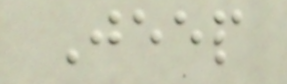Jeep
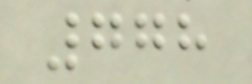778
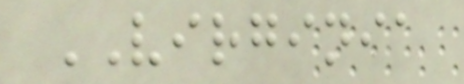VIRGINIA
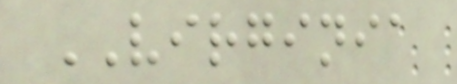VIRGINIA
